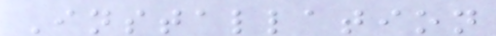Installation
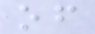of
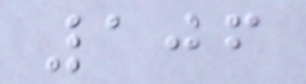106
